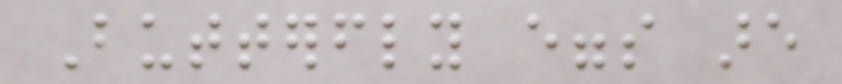Butterfly eggs are
